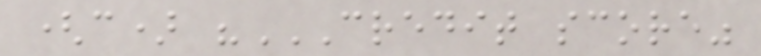(c) "CREDIT SCORE"
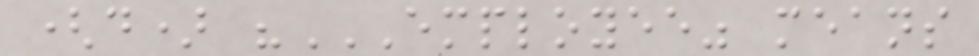(d) "EMPLOYEE" MEANS
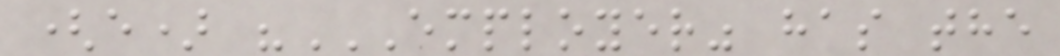(e) "EMPLOYER" HAS THE
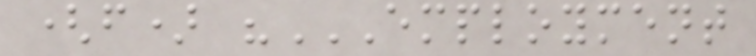(f) "EMPLOYMENT
